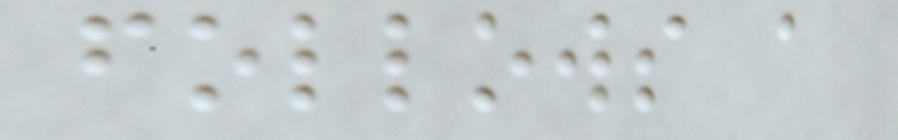follows a
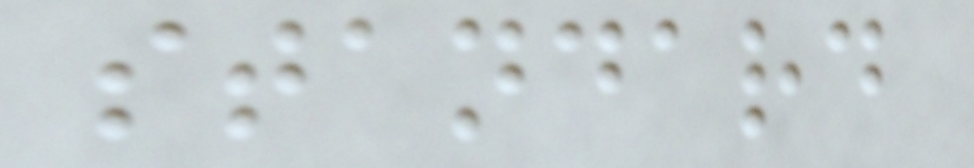standard
